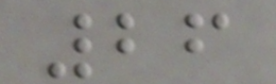26
